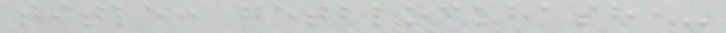title: getblockhash -
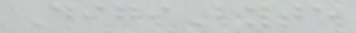DigiByte
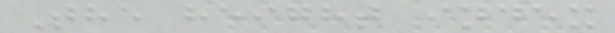The height index
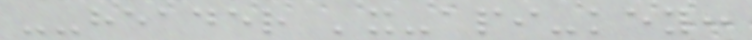--header 'x-api-key:
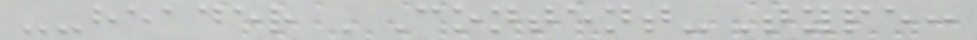--header 'Content-Type:
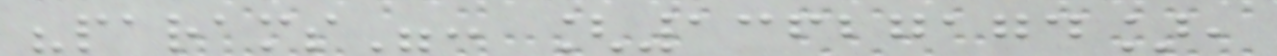"params": [13627174],
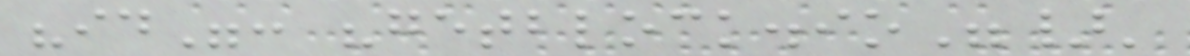"id": "getblock.io"}'
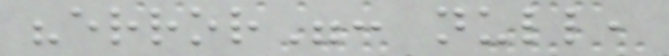"error": null,
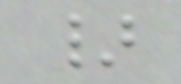}
